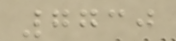7730
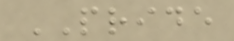PRIDE
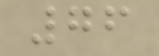76
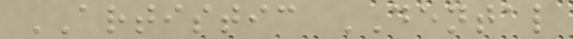ARTISTIC DENTAL
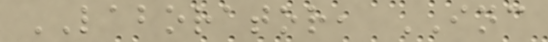LABORATOR, INC
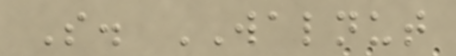S. WALNUT
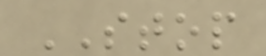STOP
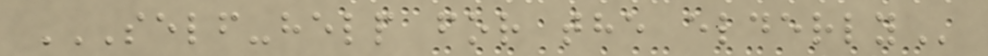SELF-HELP FOR THE ELDERLY
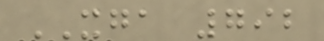XGA 792
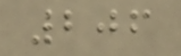206
